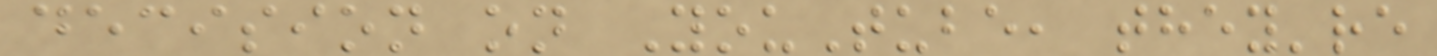decision on YouTube, they're
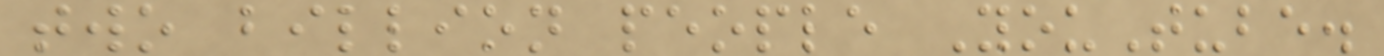two billion people YouTube.
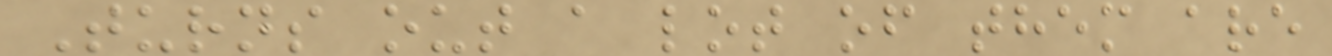Turns out a lot of them are
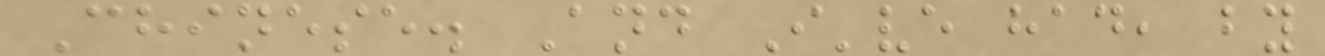Chinese. And I've had, by
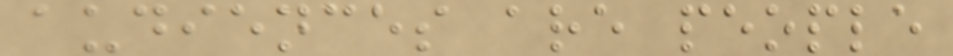audiences are people
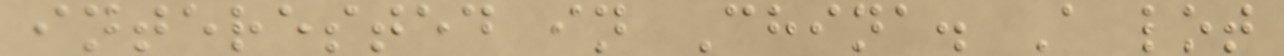interested in China. A lot
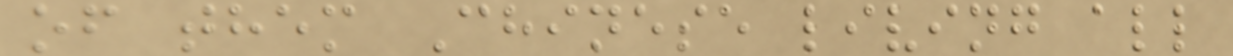of them Chinese living all
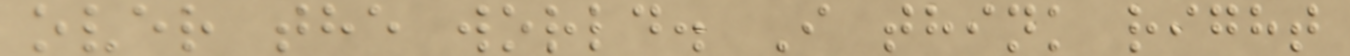over the world. I think right
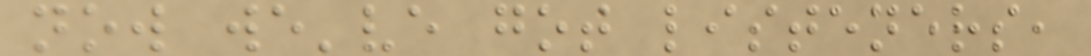now we've got listeners,
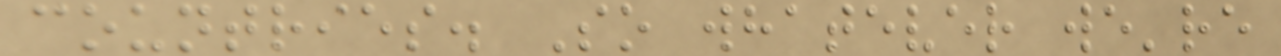countries. So whatever we're
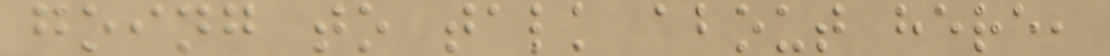going to talk about here,
